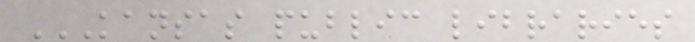KANSAS PUBLIC LIBRARIES
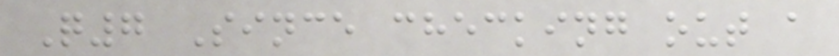Q7 Since checking out a
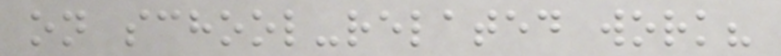on school-related work?
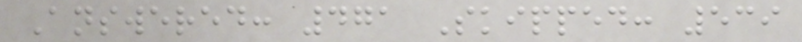Answered: 471 Skipped: 539
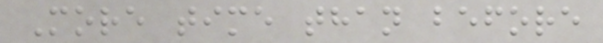More time than before
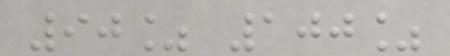90% 100%
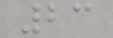23
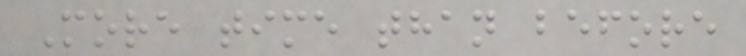More time than before
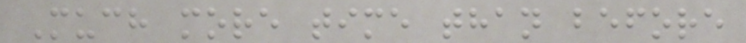Much more time than before
